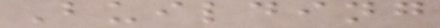Building
